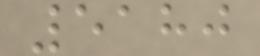5180
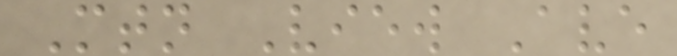Mtn View Ave
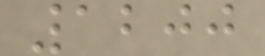1200
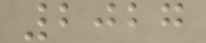2027
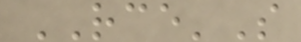RCE'S
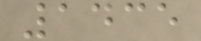1435
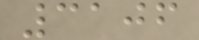3106
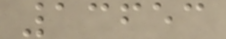13653
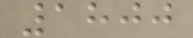1800
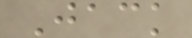Jack
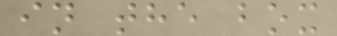in the box
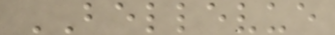BELLEVUE
